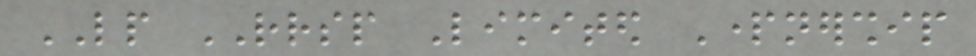LP RRSP Limited Partnership
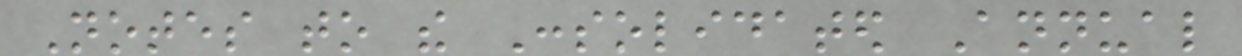Notes to the Consolidated Annual
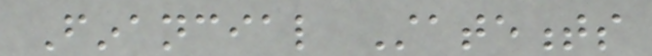Financial Statements
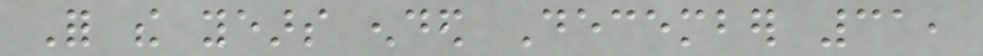For the years ended December 31,
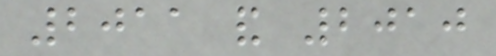2011 and 2010
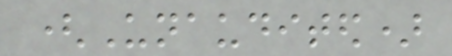(Unaudited)
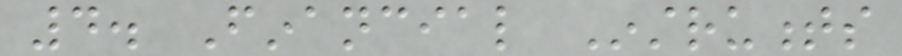4. Financial Instruments
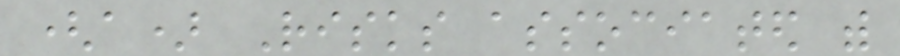(a) Risks associated with
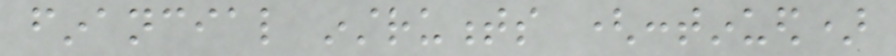financial instruments (continued)
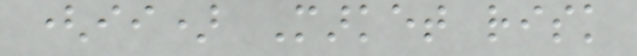(ii) Market risk
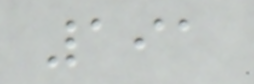191
